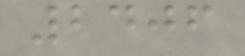2406
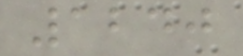1240
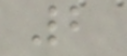2
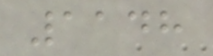1148
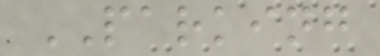PARKING
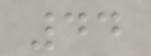44
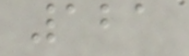121
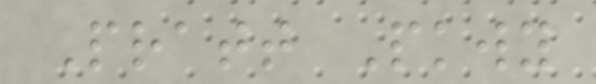Pratt Pkwy
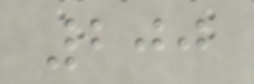200
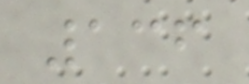136
